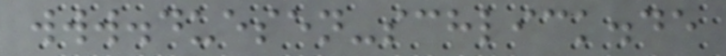www.duesen-schlick.de
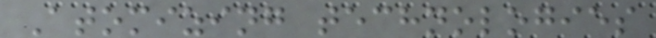Atomizing technologies
